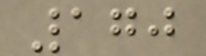170
